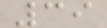39
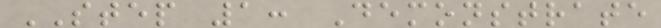STEP 1: Demonstrate
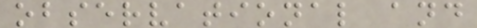observational and
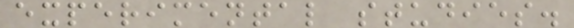experimental studies.
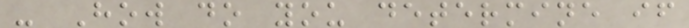- How do you determine if
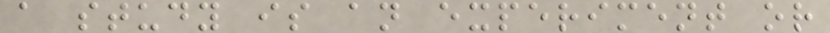a study is an experiment or
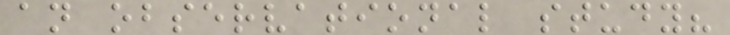an observational study?
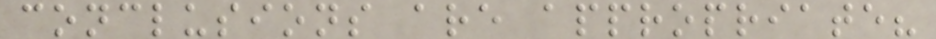conclusions are appropriate?
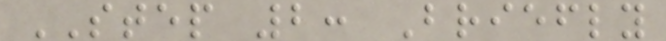STEP 2: Briefly
